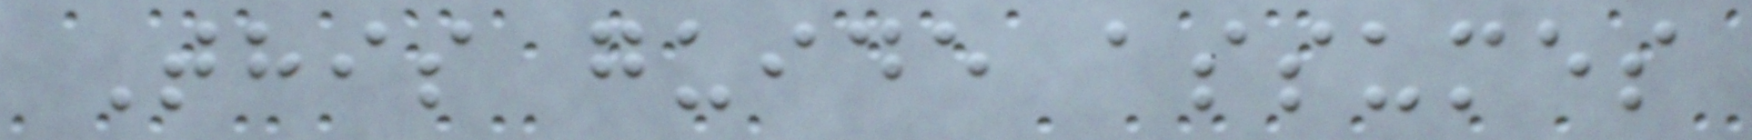This guide assumes
